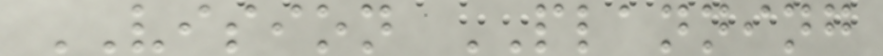VISION PLANNING
